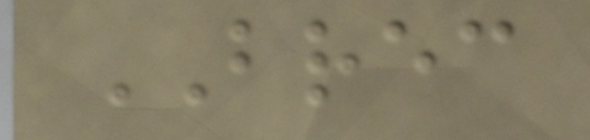BREC
